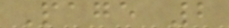Page 2
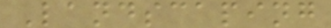Landscaping
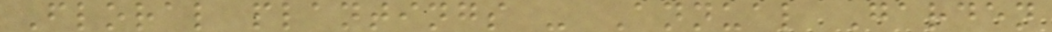Floral plantings - Annual Garden
